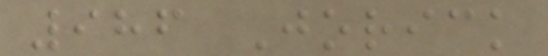986 Jorick
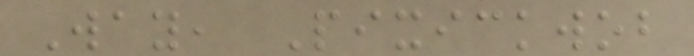Way, Pixickwob
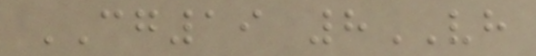CG19 8VH
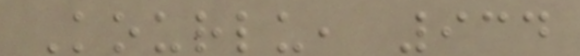Kourlu, 934
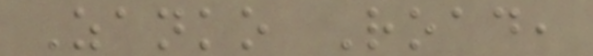Zanko Road,
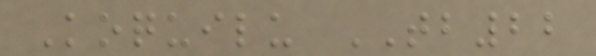Koquilu TB22
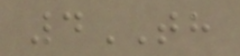4TH
